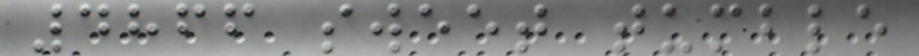4866 sweet tumble
